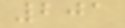201
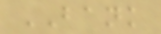BANK
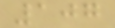107
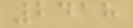2418
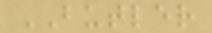BUTLER
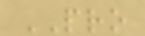PRO
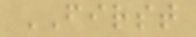FIRST
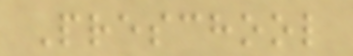Preschool
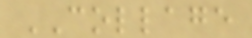COLLAGE
